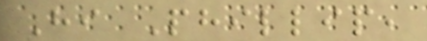Hi Phillip,
